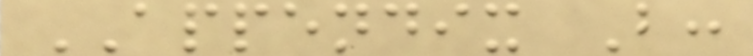APPENDIX B:
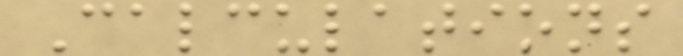Calculations
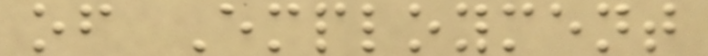of Employment
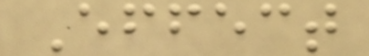Effect
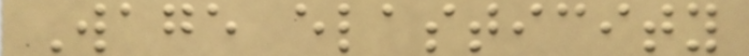Wage elasticity
